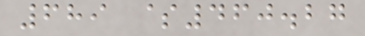689 $460.27
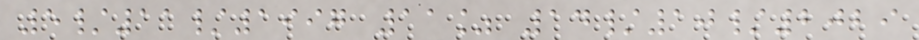5/11/1997 11% 14/10/2029
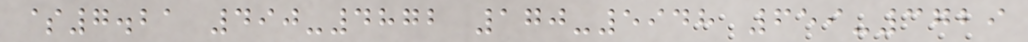$7.21 490-4872 170-5948 659-3729
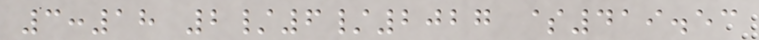3:18 2/6/2027 $419.53
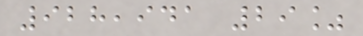928,941 29%
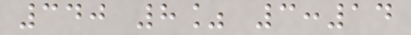340 8% 3:14
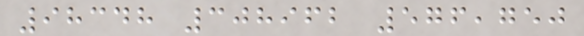98348 308962 576,750
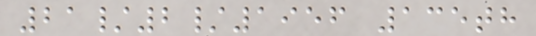21/2/1956 135th
